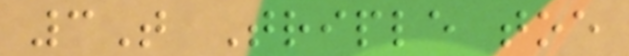3T Triple toe
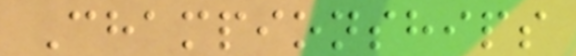Championships
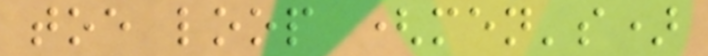toe loop (men's)
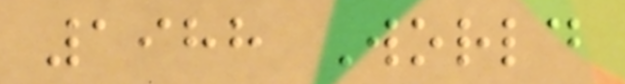1988 World
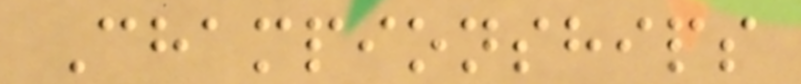Championships
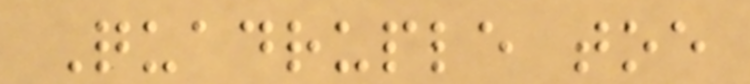Quadruple toe
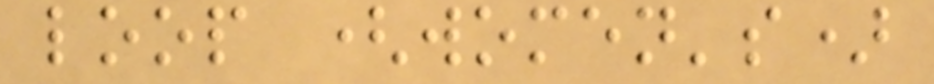loop (women's)
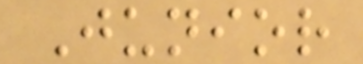Junior
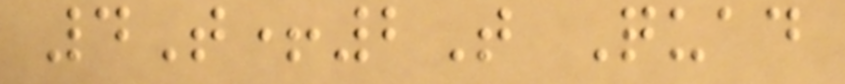4T+2T Quad
